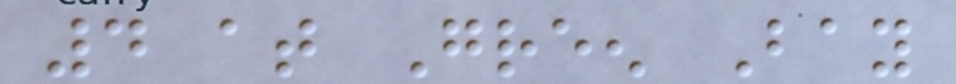4 at Green Bay
